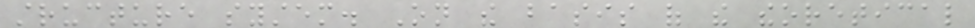structure system. On the basis of the theoretical
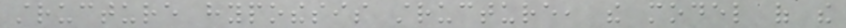structure hypothesis structure, the model of the
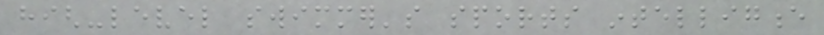high-level swimmer's sports intelligence
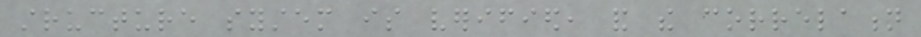structure system is verified, and the correlation
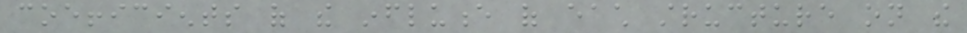coefficients of the influence of each structure on the
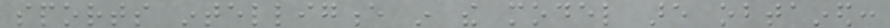sports intelligence in the model are obtained:
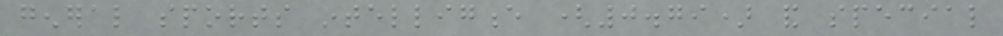general sports intelligence (0.79) and special
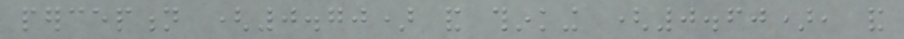perception (0.70) and thinking (0.60), and
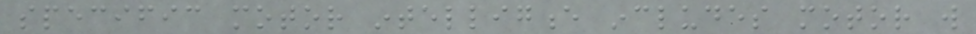specific motor intelligence includes motor will
